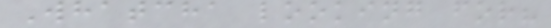Whatcha looking for?
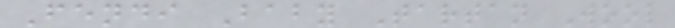Fendi Baby Tartan Wool
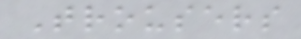Trousers
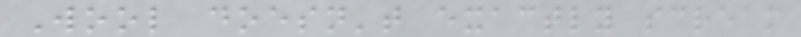Wool doesn't exactly scream
